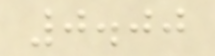0.00
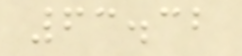63.32
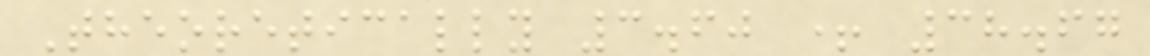Theoretically 3.60 + 38.67
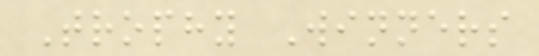Trophy Winners
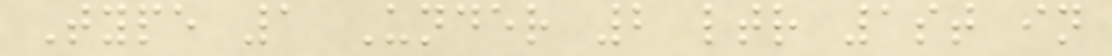Type 1 Under 2 ltr 1st in
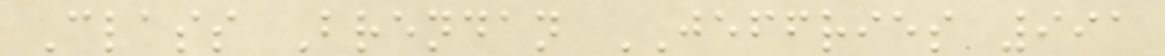Class Brendan JEFFRIES 991
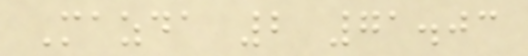Mazda 2 71.03
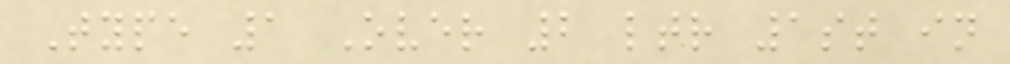Type 1 Over 2 ltr 1st in
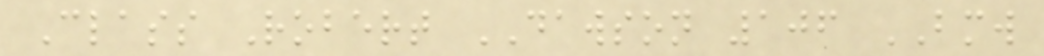Class Robert DAWSON 106 BMW
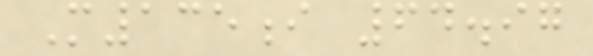M135i 64.97
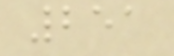251
